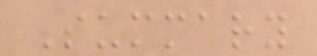Summary
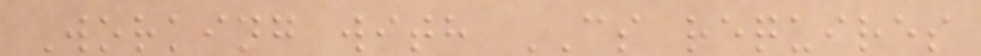Working with CS requires
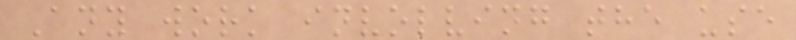Any work involving the use
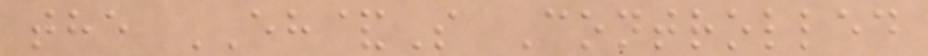the EH&S Controlled
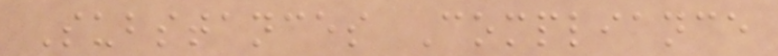Substances Compliance
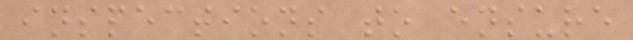inspections to ensure
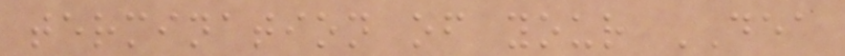termination of your DEA
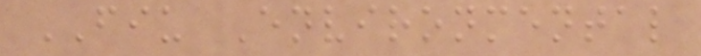FIU Environmental
